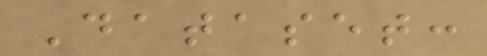Dataset:
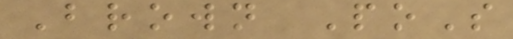Brown PoS
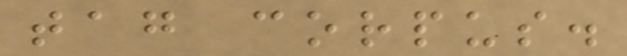tag corpus.
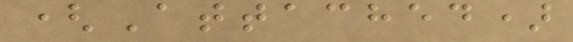(Attached)
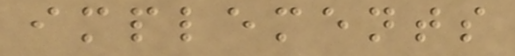implements
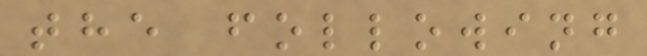the following
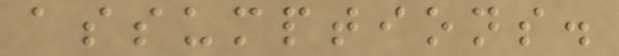assumptions.
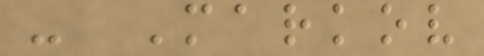- Markov
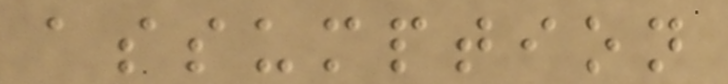assumption
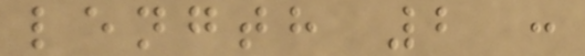length 2 :
